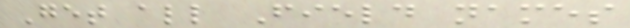Get all Field names
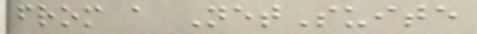from a NetSuite
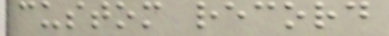custom record
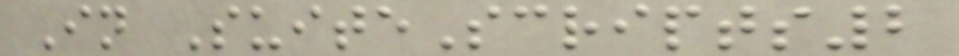In SuiteScripts2
